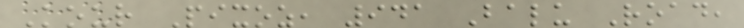Kour Pixoz, 941 Balu Road,
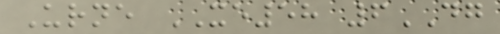Urne XE58 6DG
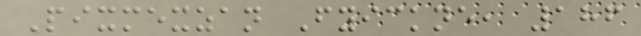Pixmexzan Fyickne, 186
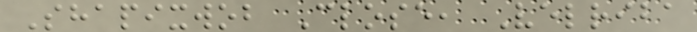Shapixwob Close, Velriba
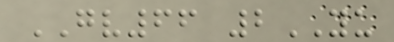GV66 2YU
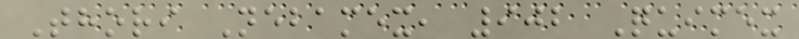Thori Nebamex, 902 Quimex
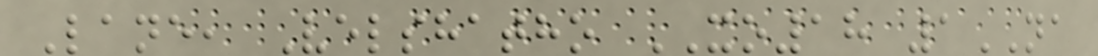Lane, Velshatho XO18 1NA
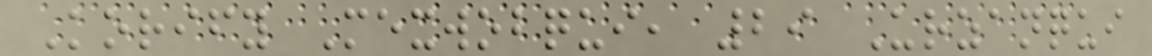Korify Mexwobqui, 29 Urzanqui
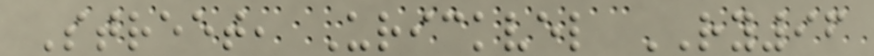Street, Urickvel RY96
